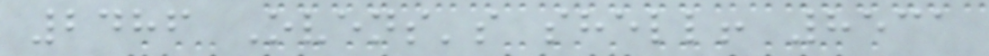2486 Ovens's shell! 8531
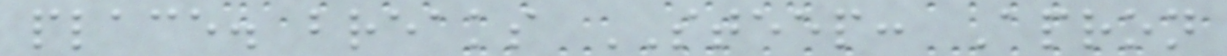place. breaks STEEP: Apron
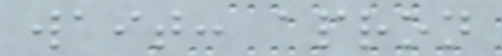wait: apron
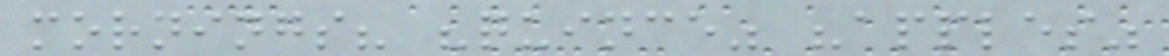mornings? "quince" "apples"
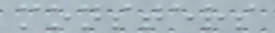monsters
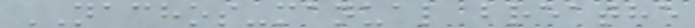NACHOS-manual breathe
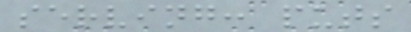serving: puts
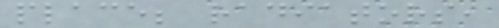place; radiators,
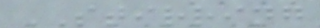STIRRING
